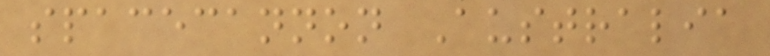spacecannon Australia
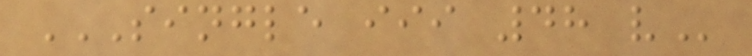SINGLE III 48 V
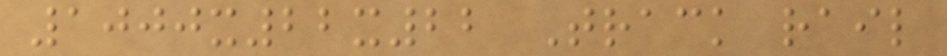1000x22x22 Track rail
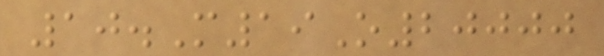10.M19O20000
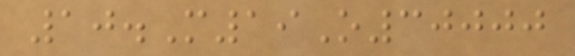10.M19O30000
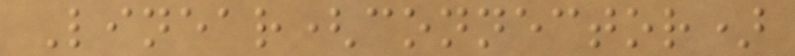Linear(connector)
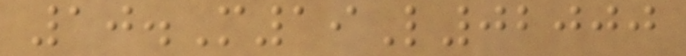10.M19L02000
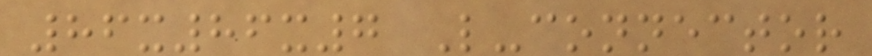86x86x7 L-connector
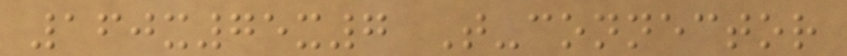160x75x7 T-connector
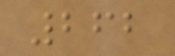262
